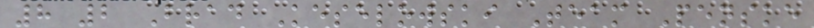8 2 Brad Keselowski Team Penske
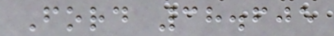Ford 38.605
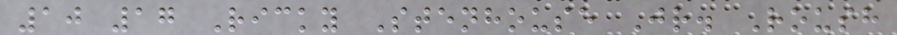10 17 Ricky Stenhouse Jr. Roush
